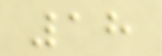18
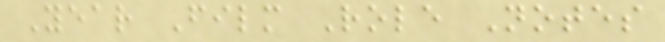Year Film Role Notes
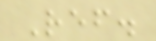Ref.
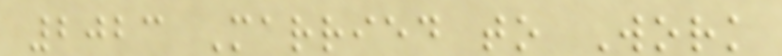2023 Married to Work
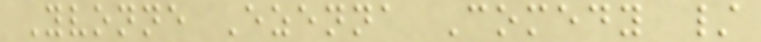Yvonne Ezenna Comedy /
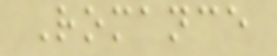Romance
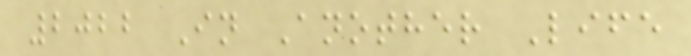2022 In Another Life
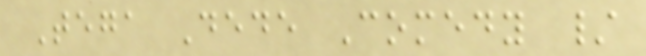Tega Dede Comedy /
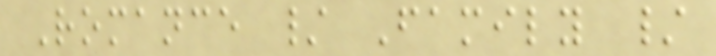Romance / Family /
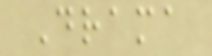Drama
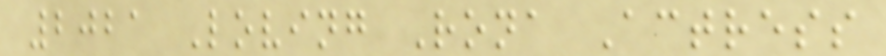2021 Loving Rona Actress
